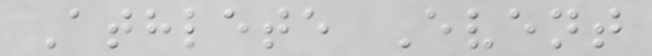Athlete Event
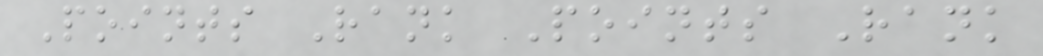Points Rank Points Rank
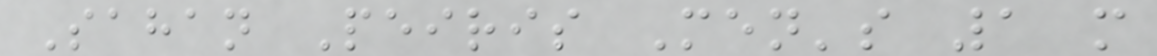Sahan Peiris Men's 1 m
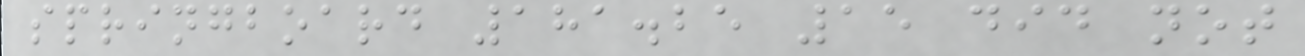springboard 181.25 15 did not
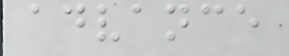advance
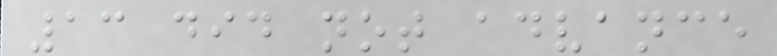13 did not advance
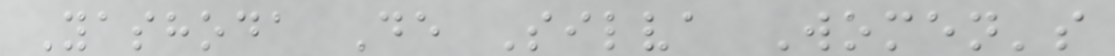Yashoda De Silva Women's
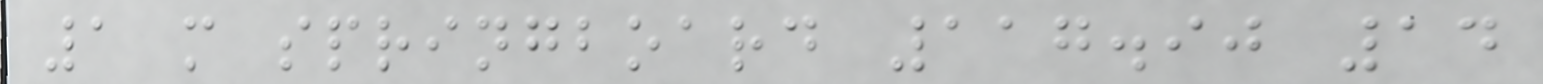1 m springboard 117.90 14
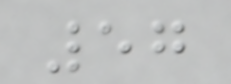57
